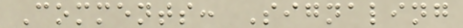Comments: Signaling
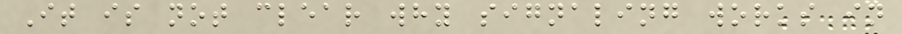It is not clear why signaling works in
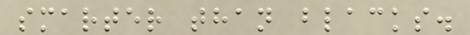smarter than blacks.
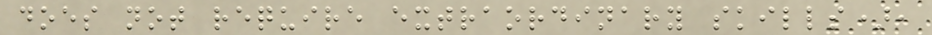does not require extraordinary skills),
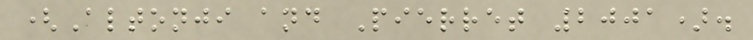(Altonji and Pierret 2001).
